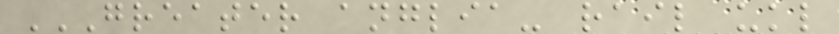GREATER ANGLIA- RAIL UKL
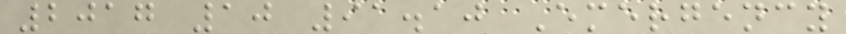2017 10 91.10 Emergency
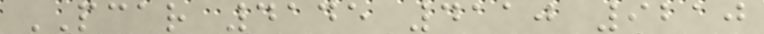PCAR 4145 4110 9210
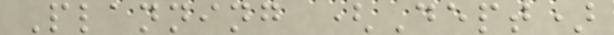Planning (Dept)
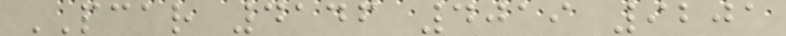PCAR 4146 4019 9201
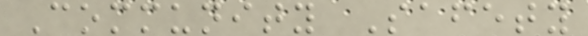Community Safety
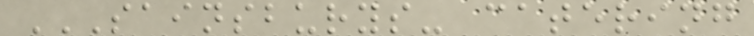SAINSBURYS- CATERING
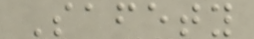Safety
